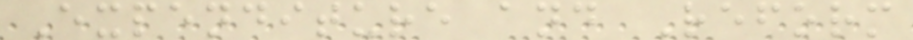Expenditure and Reform
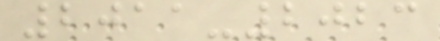2011-2023
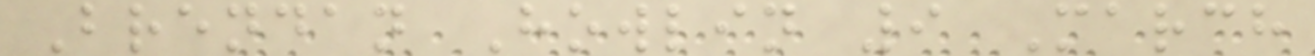Brendan Howlin 9 March
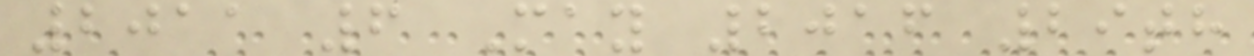2011 6 May 2016 29th
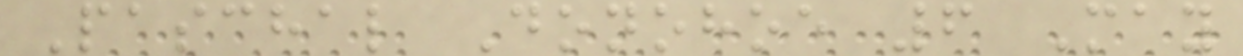Paschal Donohoe 6 May
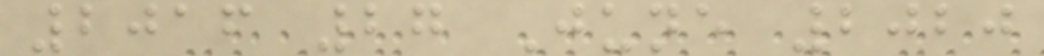2016 27 June 2020
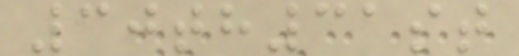30th31st
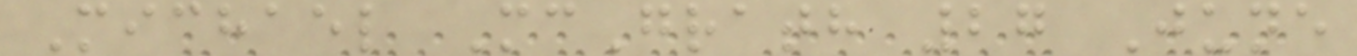Michael McGrath 27 June
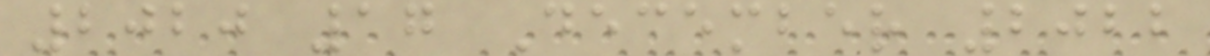2020 17 December 2022
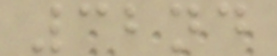32nd
